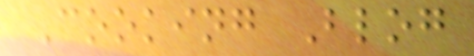Cooking Blog
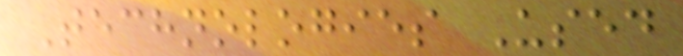Technologies Used
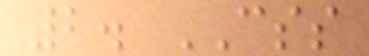2. CSS
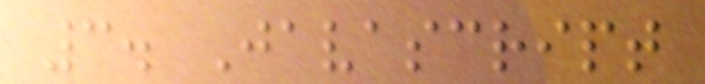3. Javascript
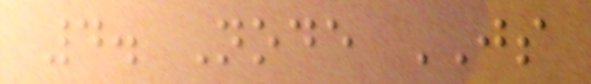4. Node JS
